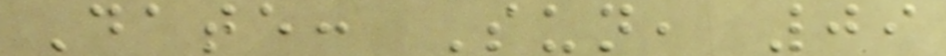Date: Sun, 09
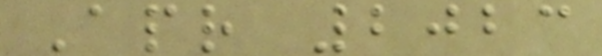Apr 2023
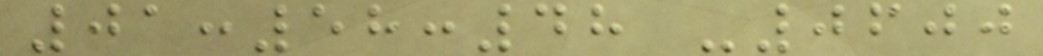01:58:48 -0600
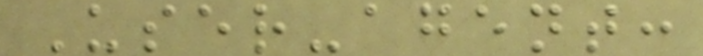User-agent:
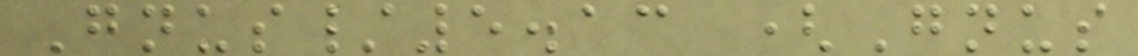Gnus/5.13 (Gnus
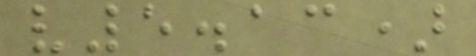v5.13)
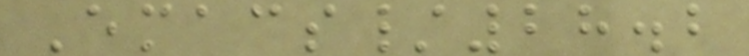Emacs/28.2
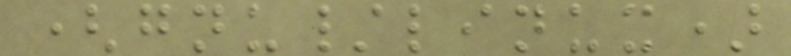(gnu/linux)
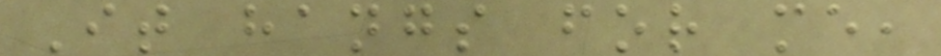It hangs for me,
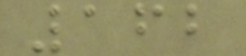162
